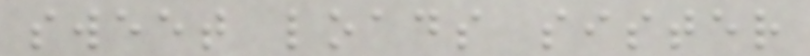sweet loads sister
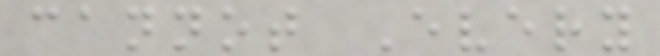cannot Every
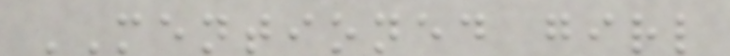MENTIONED girl
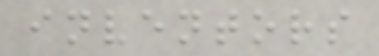inventors
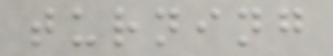turning
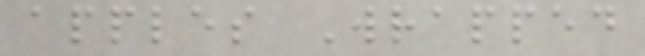apples Wrapped
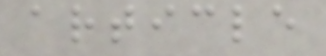article
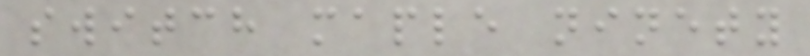switch maple ninety
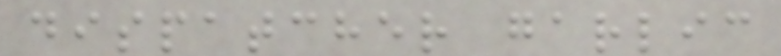dispatcher garlic
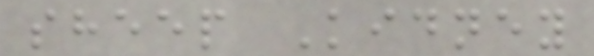sheep Kidney
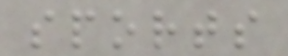sports
